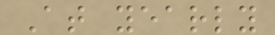At yearly
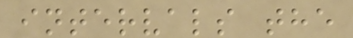intervals the
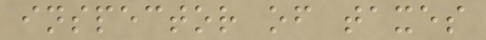inspector of taxes
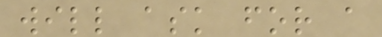will ask for a
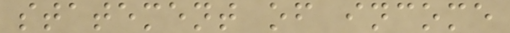statement of income
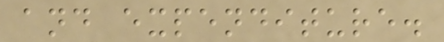and expenditure.
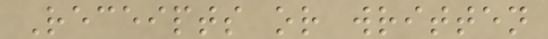Receipts or written
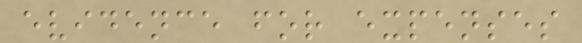evidence for expenses
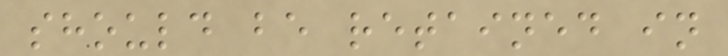should be retained in
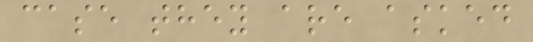case they are asked
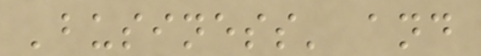'business' and
